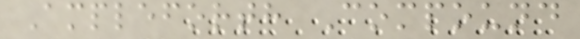Ampleforth Compound
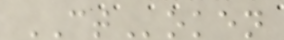CToken
